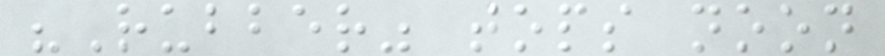"Rubber" tops noon
